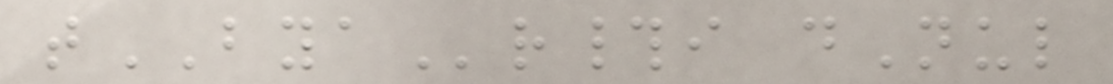tBYAr#i dNul
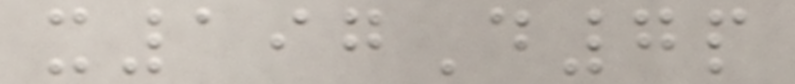x197D7p
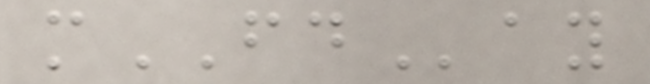mFDay
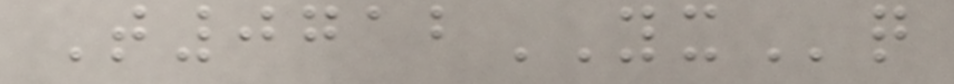T0712YXq
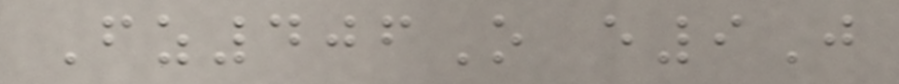Fz406O e9J
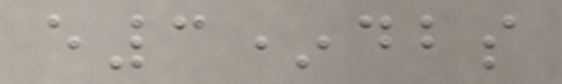e3*dbs
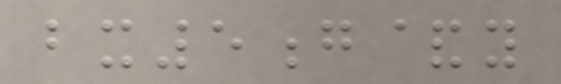bx5g&y
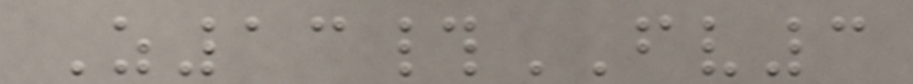Z13#FV3
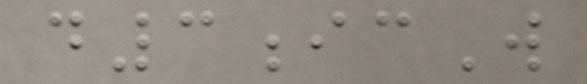d3icW
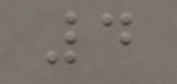4
